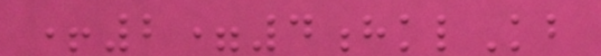+2=4hklKb
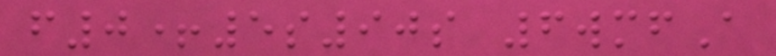f0+5s90s 6wmfA
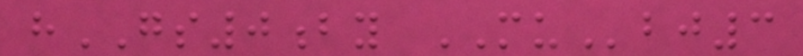hGS0by MUbj3
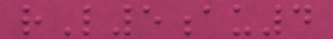rL5au4
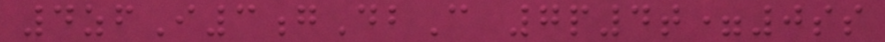4zfI3gDbC 7p4t=0ss
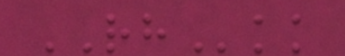RHkk
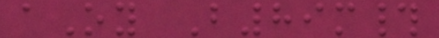aOy B89m#
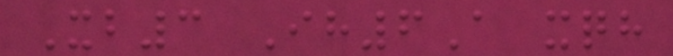Xb3 Ih6A xqh
